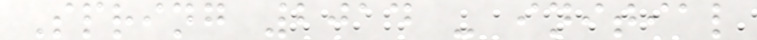Spring 2014 - initial
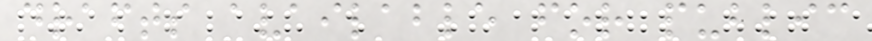drafts available for public
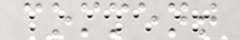comment
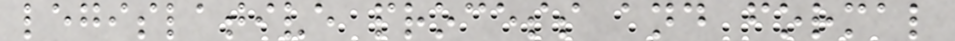legislative process and formal
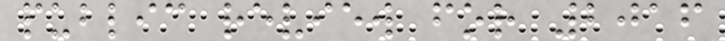public review for 2016
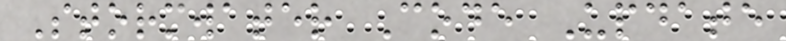Stormwater Code Update
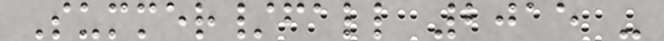Summer/fall 2015 -
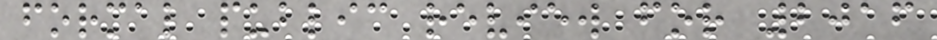formal public review for 2016
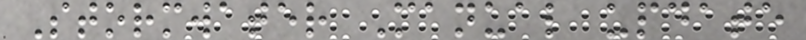Stormwater Manual update
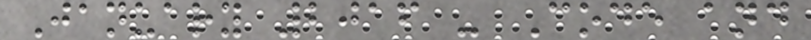January 2016 - Code and
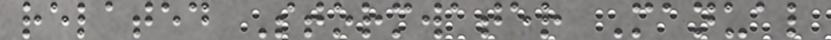related Stormwater Manual
